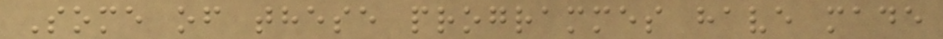Some of these programmes have made
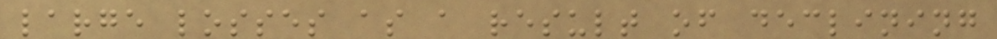large losses as a result of declining
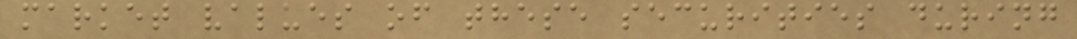market values of these securities during
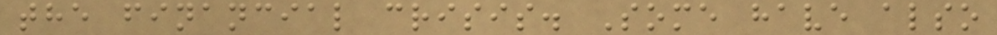the financial crisis. Some have also
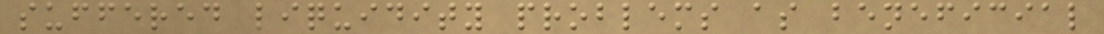suffered liquidity problems as beneficial
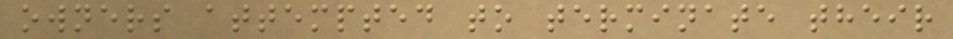owners attempted to terminate their
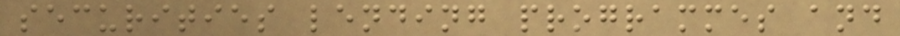securities lending programmes and
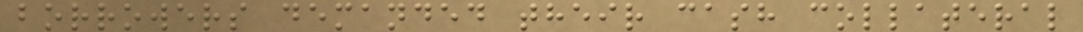borrowers demanded their cash collateral
